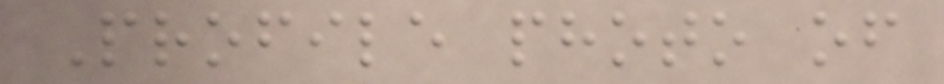Profile photo of
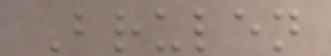Brulen
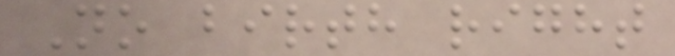No birth right
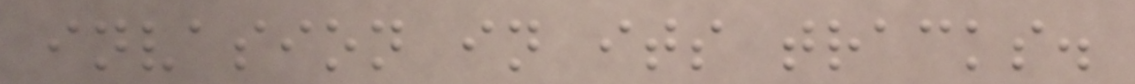invasion in its tracks.
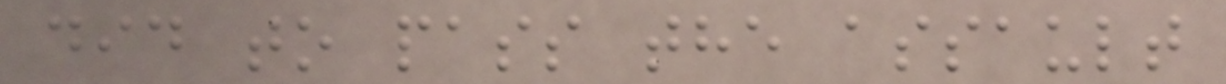did to pass the assault
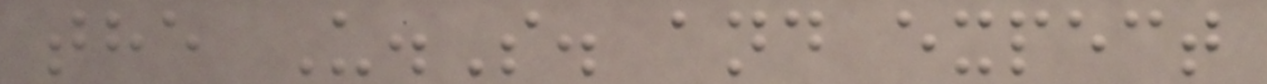the U.S. and expect
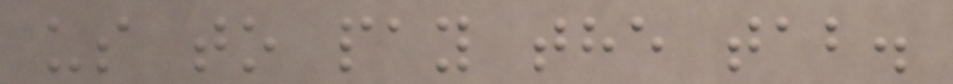us to pay the tab.
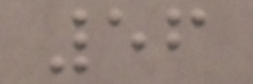56
